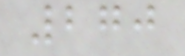270
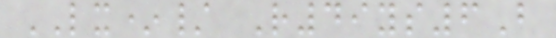LX*/ R49ys6B
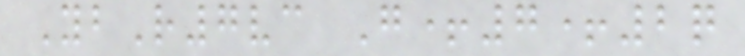YbR7vc G+7+2q
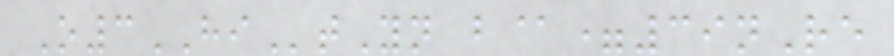O3HItYn b@=39nRe
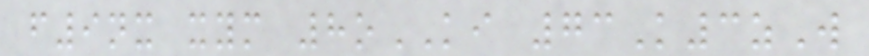f9nx xym 8oKI 73K3zW
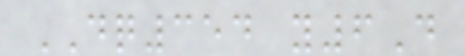DQ354 y6D
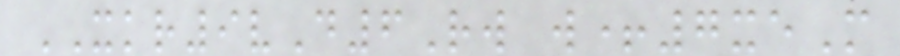XKR9vD6Rw w+7xeM
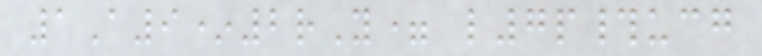1A9*2rY= l7p#ucg
